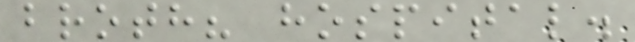broth? hospital.
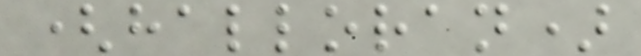(halloran)
